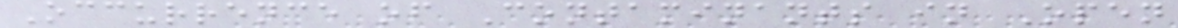Occurrence of Contaminants in Open
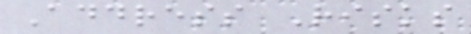Address Risks
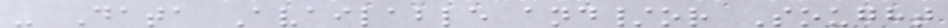- Data Available and/or Sought
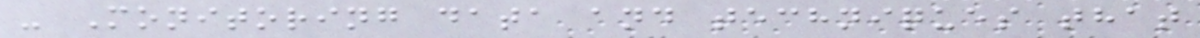- Monitoring data and techniques that
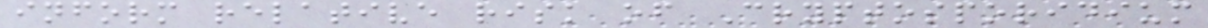inform relative risk of Cryptosporidium
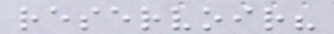reservoir?
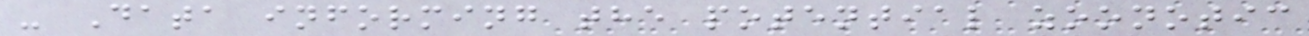- Data informing the potential zoonotic
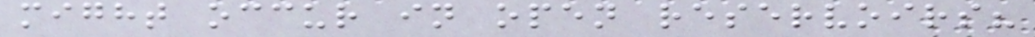might occur in open reservoirs?
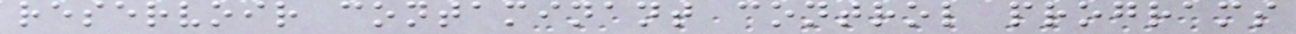reservoir contaminant control programs
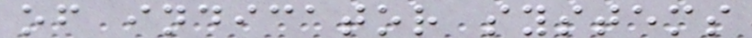of indicator systems
